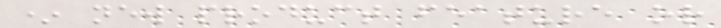* new product feature or
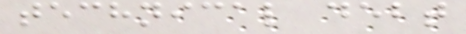technical debt
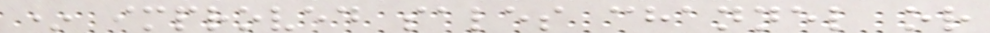* improved sales channel or
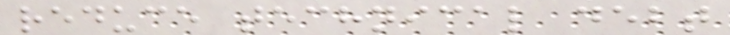reduce technical debt
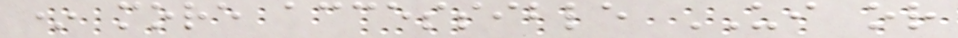* more accessible UI or
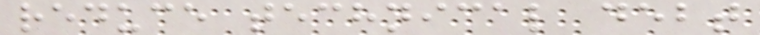reduce technical debt
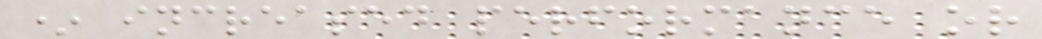* increased performance or
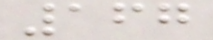167
